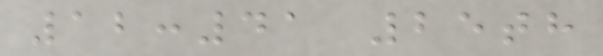12:41 25th
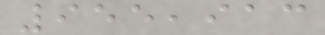955,913
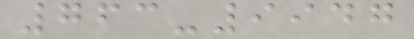763-9947
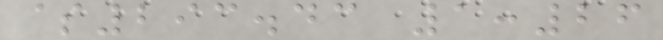$293.43 1:26
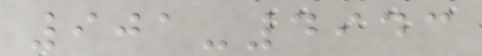901-4943
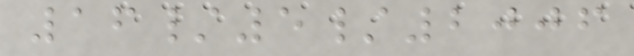16/5/2006
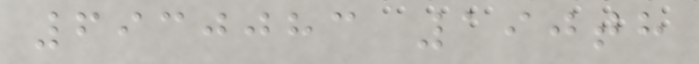6930083 190th
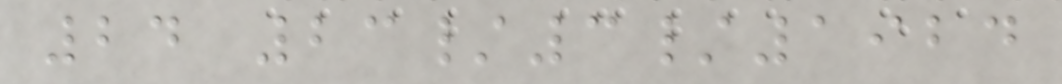24 23/3/1924
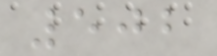502
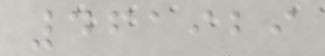461929
